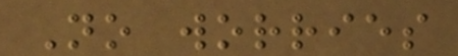No worries
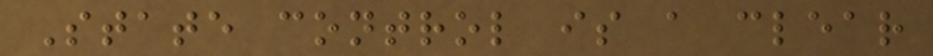State control is a clear
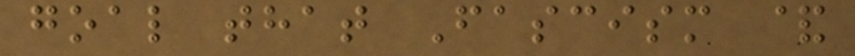goal that Fascism &
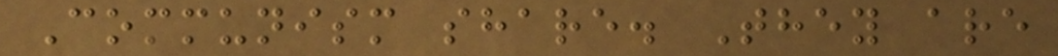Communism share. They are
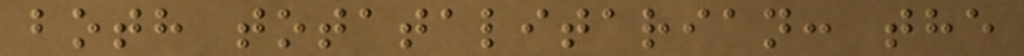both totatalitarian: the
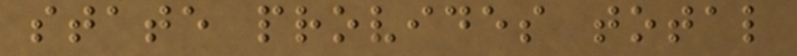state provides total
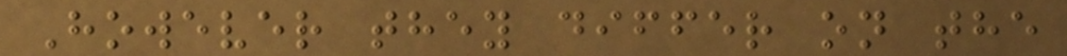However they differ on the
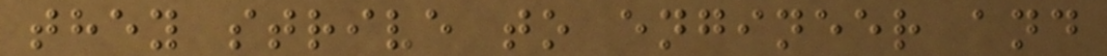they strive to engineer and
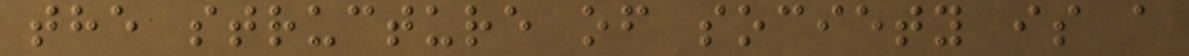the structure of society is a
